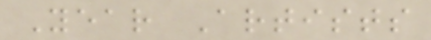Year Artists
